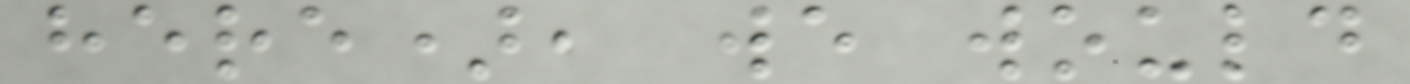here), we would
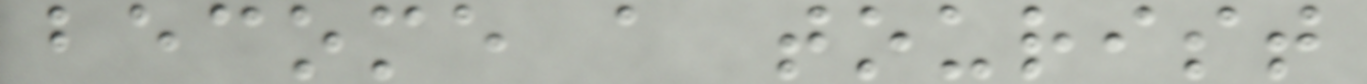become a tourist
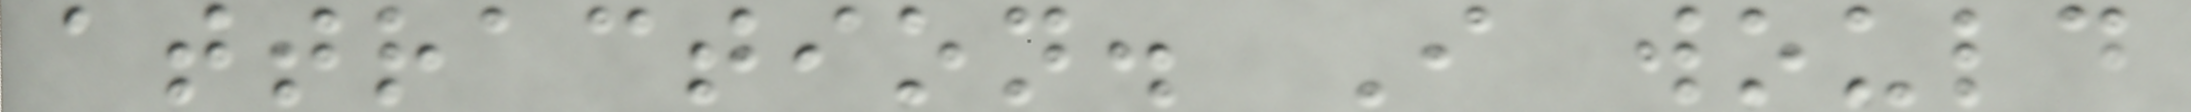attraction. I would
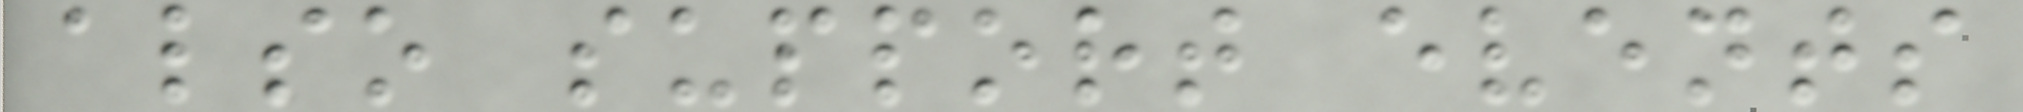also support events
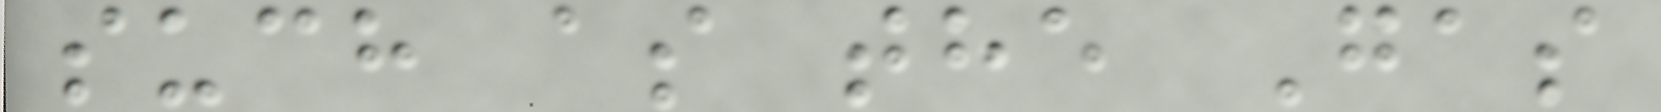such as the Gas
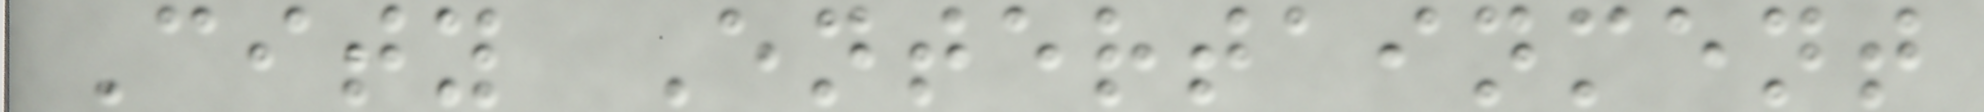City Entertainment
